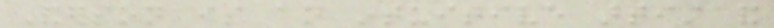Anderson is an intuitive artist and
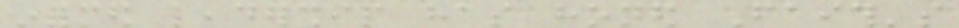informed leadership has honed Faith's
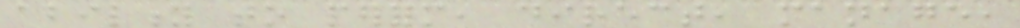ability to perform, direct, manage,
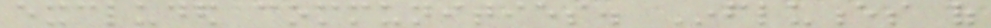excluded communities. Influences of
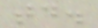today.
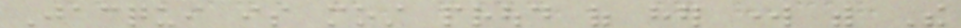Jacqui is most proud of her work with The
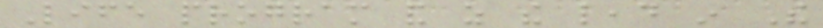Life program and as the lead in The
